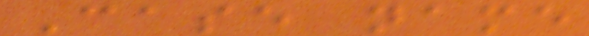Case name
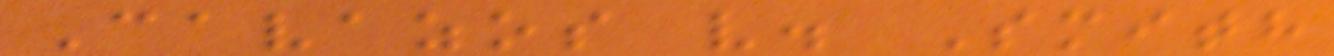Cavazos v. Smith
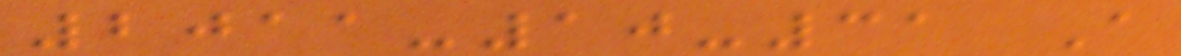2011-10-31 A
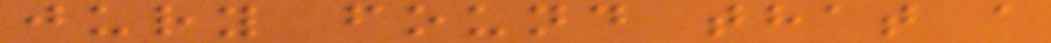jury found that a
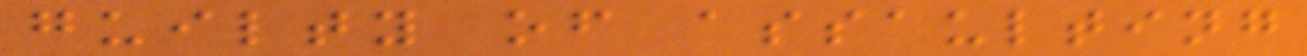guilty of assaulting
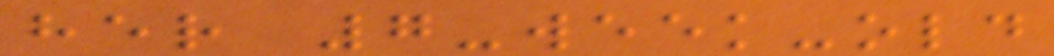her 7-week-old
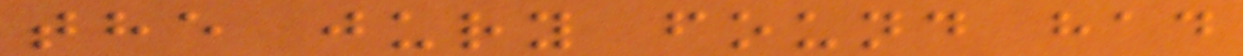the jury found had
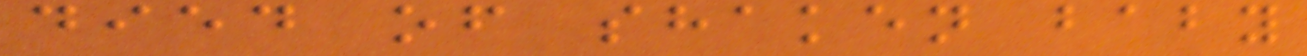died of shaken baby
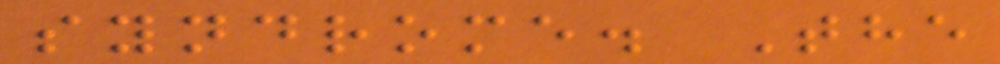syndrome. The
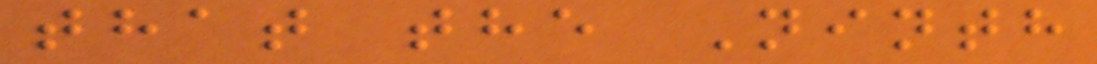that the Ninth
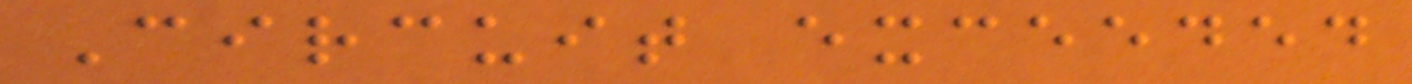Circuit exceeded
